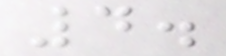4.
